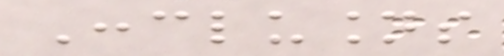Conclusions
